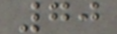70
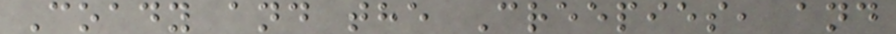Coady and the Creepies, and
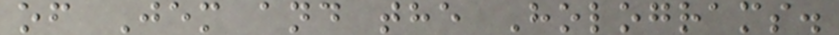of Jem and the Holograms.
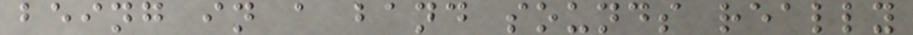being in a band sounds really
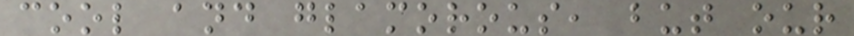cool and glamorous, but our
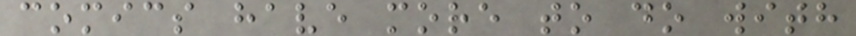comics have more to do with
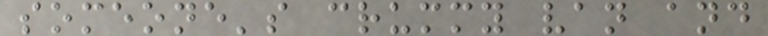someone's crummy van and
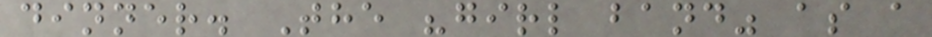dinner. The "girl band" as a
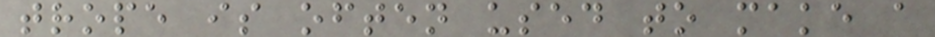trope is often used to make a
